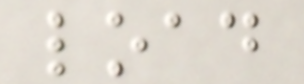load
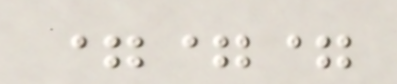===
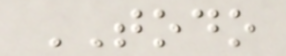TODO
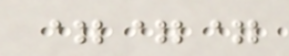===
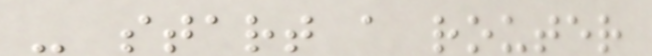- start a router
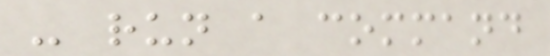- run a command
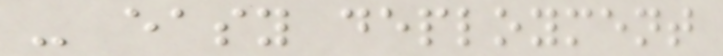- easy deployment
